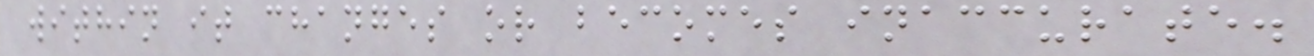within it changes or becomes inaccurate.
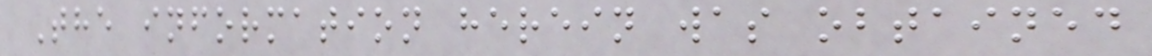The information herein was obtained
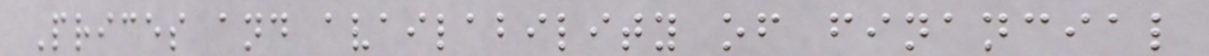Prices and availability of financial
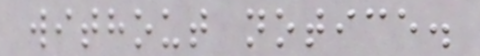without notice.
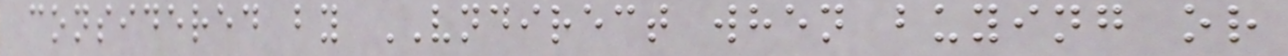considered by VNDIRECT when buying or
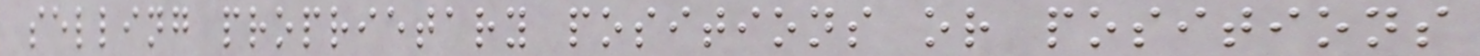selling proprietary positions or positions
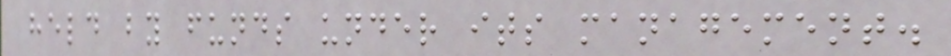held by funds under its management.
